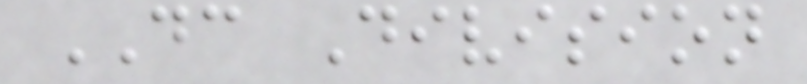DC Division
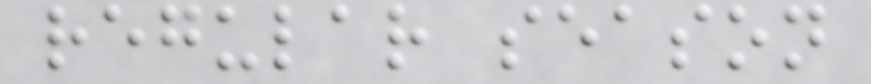regular season
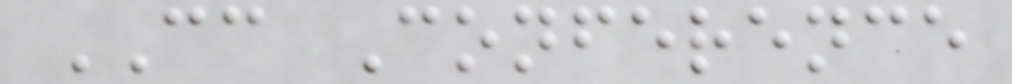CC Conference
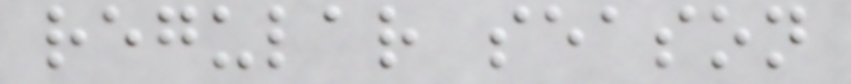regular season
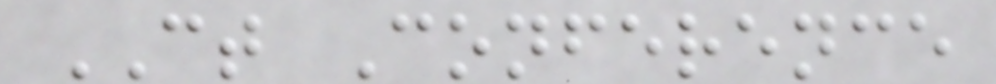CT Conference
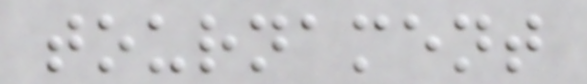tournament
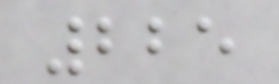225
